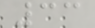33
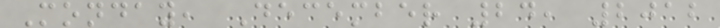Monday, December 24, 2012
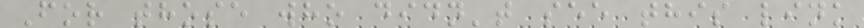For those who didn't see this link
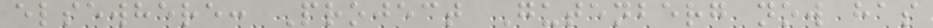elsewhere: Project Gutenberg now has
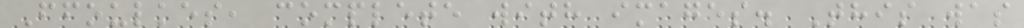Ffoulkes, complete with images. This was
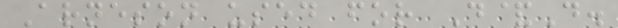Arneson used for D&D.
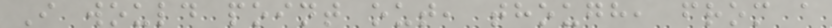I would point out, though, from a
